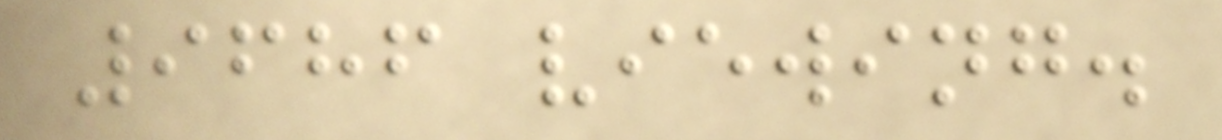9686 viewing.
